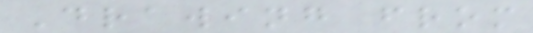Drawing from
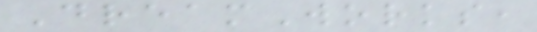DreamWorks,
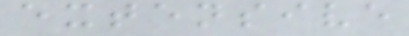extensive
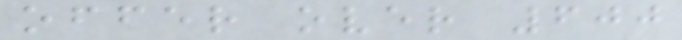offer over 600
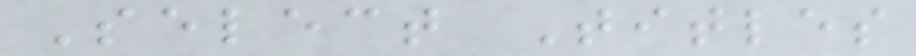Select Titles
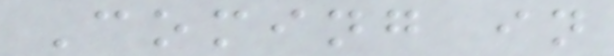Coming in
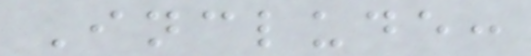Include:
